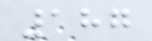187
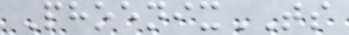PhoenixTS
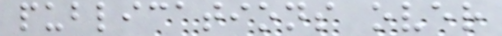publications over
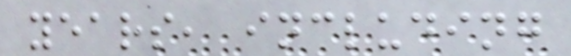years, including
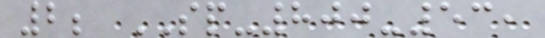2; SP-800-53,
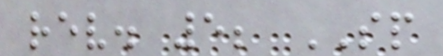rev. 5; SP
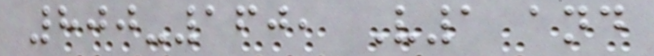800-160, V1 and
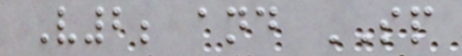V2; and SP
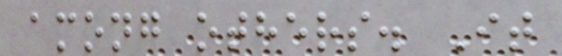among others. It
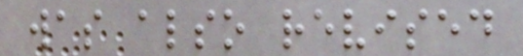was also revised
